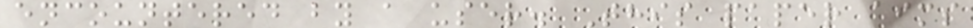encountered by a user. This paper aims
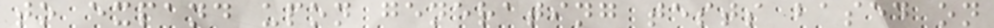to expand upon generating tests based on
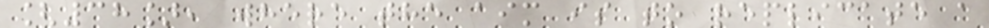[38], where the aim is to replicate a
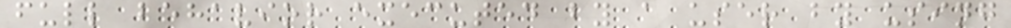full behavior executed by a user by using
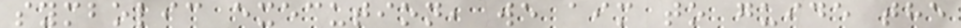symbolic execution, we aim to guide the
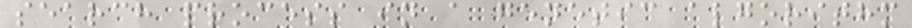search process in a genetic algorithm
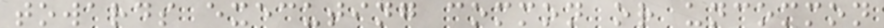towards executing common or uncommon
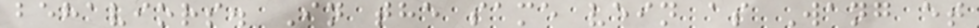behaviors. In the same vein as Wang et
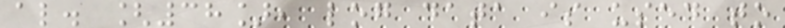al. [38], log data is used to
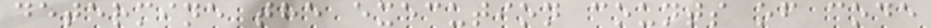determine the execution counts of code
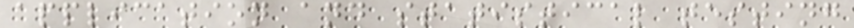application and statistical testing
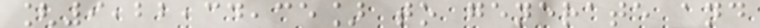[9,22,34,35] to generate and
